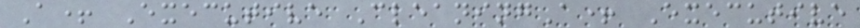A+ Executive CleaningA+ Executive
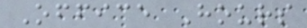Office Hours
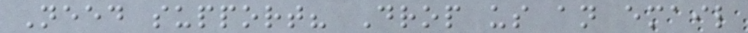Need support? Drop us an email
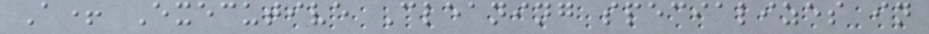A+ Executive Cleaning specializes in
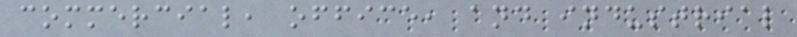commercial, office, and industrial
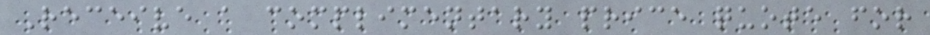Receive a complimentary price quote for
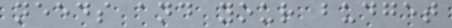needs and your budget
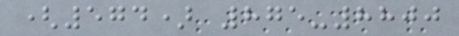(574) 875-8800
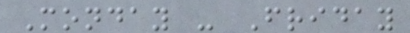Monday - Friday
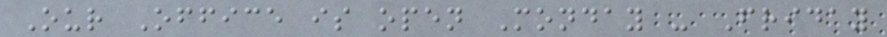Our Office is open Monday - Friday
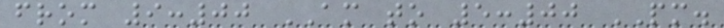from 9:00 AM to 5:00 PM.
